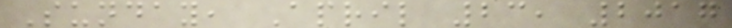Sunday, April 23, 2017
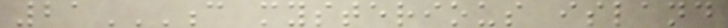21C MYSTERIOUS ISLAND
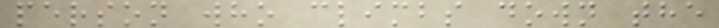person who climbs down the
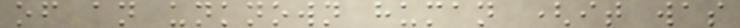of an unknown human (it was
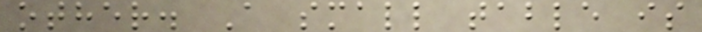other. A small table is
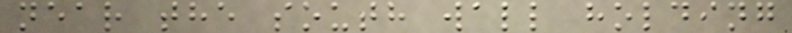near the south wall holding
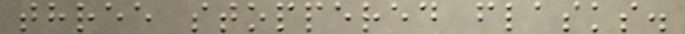three stoppered flasks.
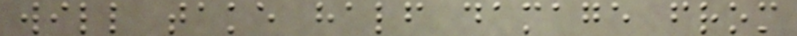will take half damage from
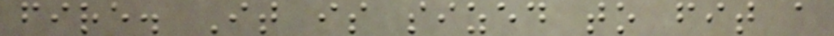fire. It is sized to fit a
